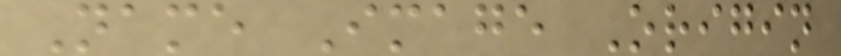Name Image Origin
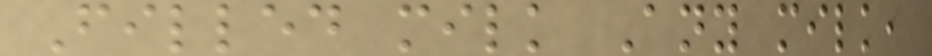Filled milk Any milk,
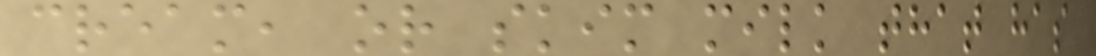cream, or skim milk that has
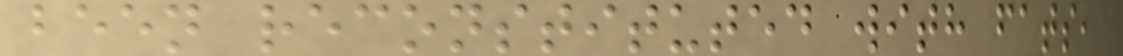been reconstituted with fats,
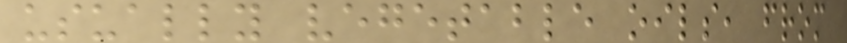usually vegetable oils, from
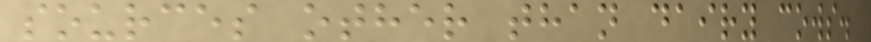sources other than dairy cows.
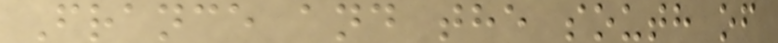France and the south of
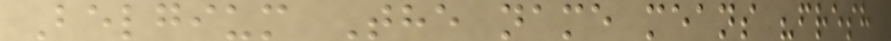Belgium The name means "fresh
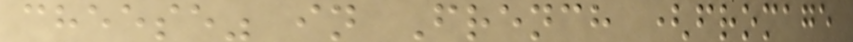cheese" in French (fromage
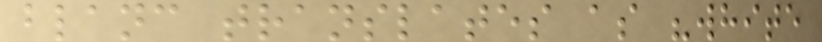blanc translates as "white
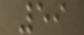59
